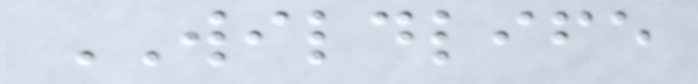WILDLIFE
